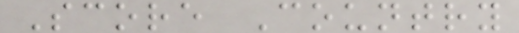Score Country
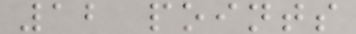12 points
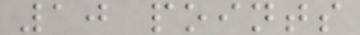10 points
